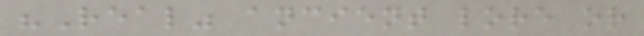"Real" ancient lore or
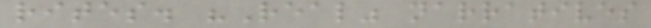rites. "Real" narratives
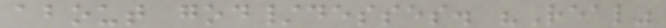about god/desses. "Real"
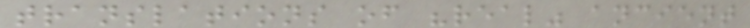translations of "real" ancient
